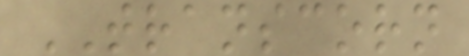TRANSCORN
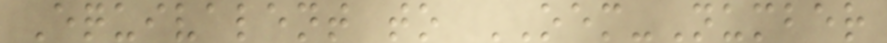Equivalent to OEM-Number
